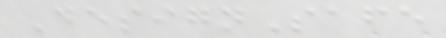DesignSafe
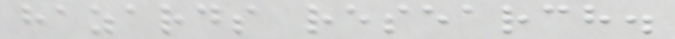hazards research.
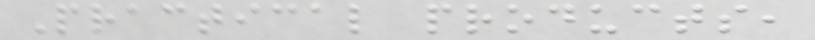Practical products,
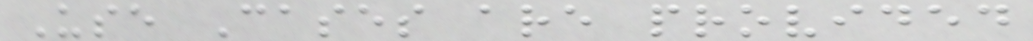Use Cases are provided
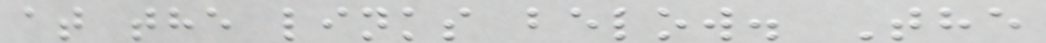at the links below. The
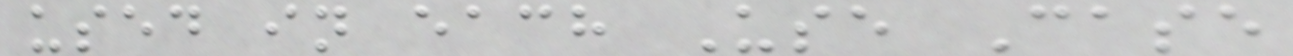used in each Use Case
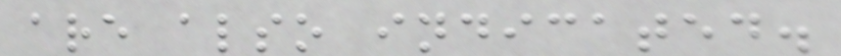are also indicated.
